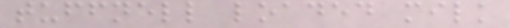tuffnell loaded milk
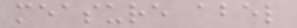measure abel
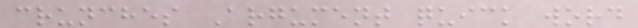crunches Argument quick word
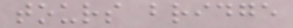tours bridge
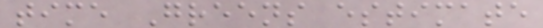time Greens estimate
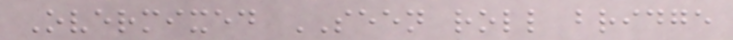Overmixed SEEN roll bridge
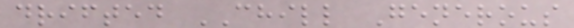drifted CHILL Generous
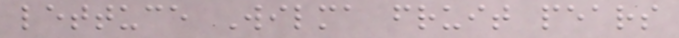lettuce Wilma fruit pears
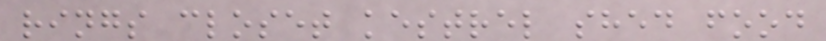rings closet kestrel shed food
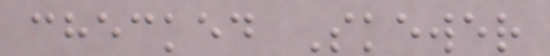checked Skewer
